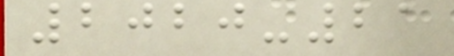2020-21
